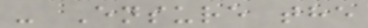- Ensure the
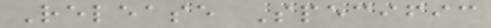Release Specific
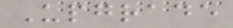Upgrade
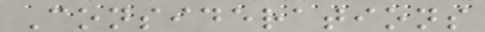Considerations
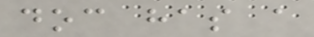doc has a
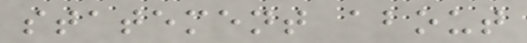statement about
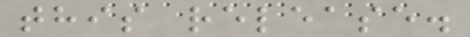this release.
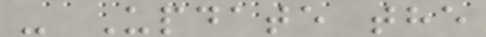- Update the
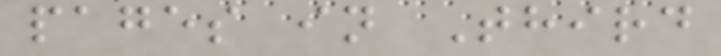pages in Third
